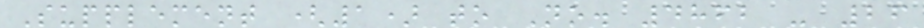Supplement (1) to No. 4862 - 26
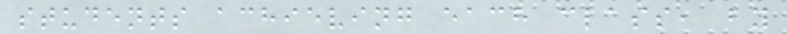students achieving each class, by
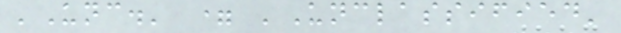'Unc.' = 'Unclassified'
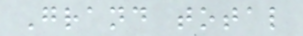Grand total
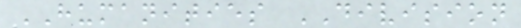HUMANITIES DIVISION
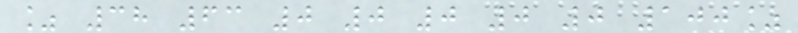% 38 63 0 0 0 0 0 100%
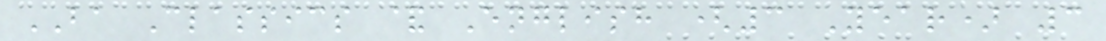BA Classics & English (3 Year) 3
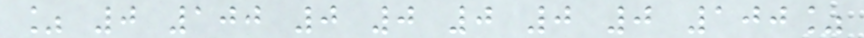% 0 100 0 0 0 0 0 100%
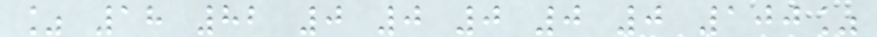% 18 82 0 0 0 0 0 100%
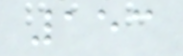153
